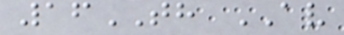16TH AV
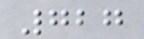727
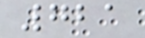721
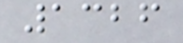1326
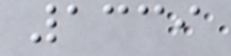1339
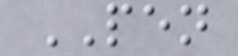PEN
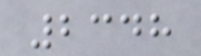2348
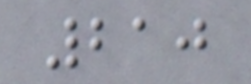210
